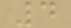4
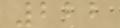222
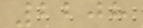2208
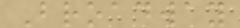Broadway
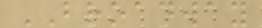BROADWAY
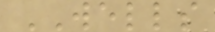WELLS
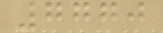7770
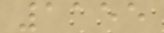1155
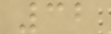32
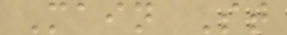Main St
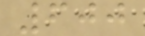600
